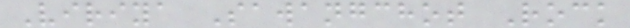Viriya Sawangchot Rock
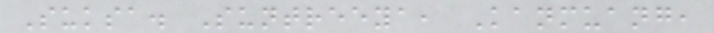Suksa. Suntreeya, Kanmuang,
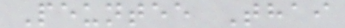Peuntee Thai
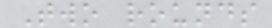Two rounds
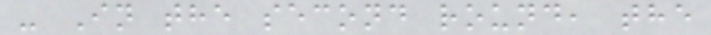- In the second round, the
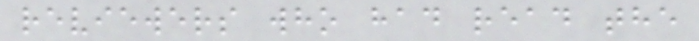reviewers who had read the
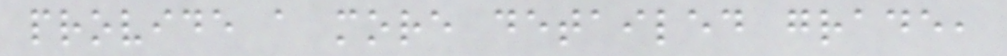provide a more detailed grade,
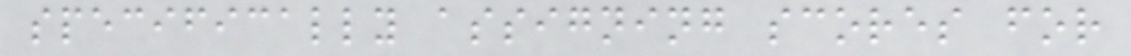specifically assigning scores for
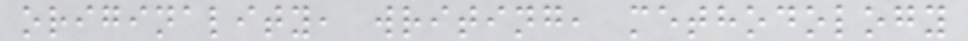originality, writing, methodology
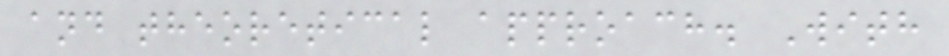and theoretical approach. With
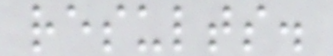results.
